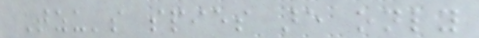Tzu's spies are only
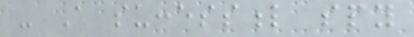- A successful spy
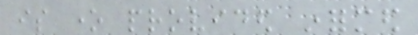is one provided informed
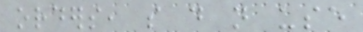orders, so do not use
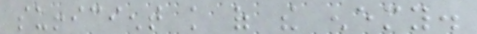sufficient knowledge of the enemy.
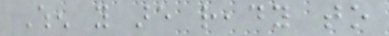When you are ready to
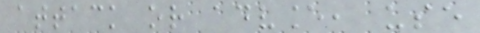attack or advance, use
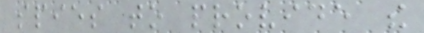spies to provide the
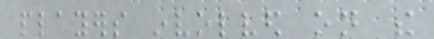players involved on the
